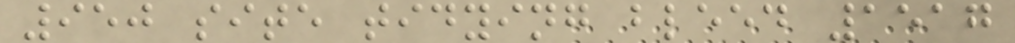950 site tidying bleed 1517
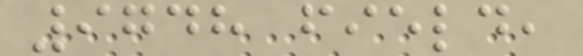9748 field,
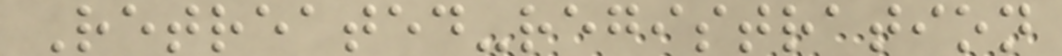Retreated-registration
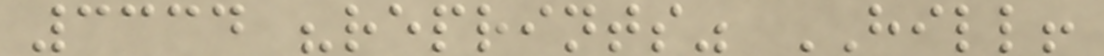3334 "reprints" HILL!
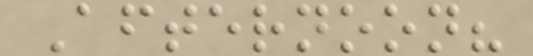Afternoon?
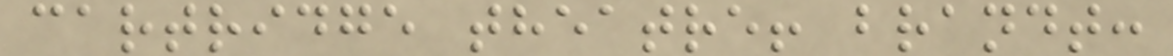cartridge theatre! brandt:
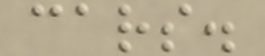cars.
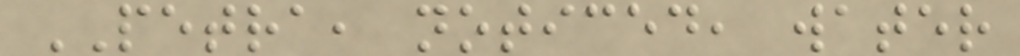PETRA, noticed, water
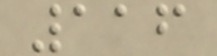116
